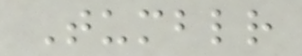Tumblr
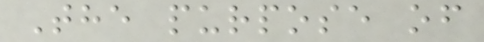The purpose of
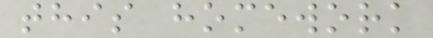this homework
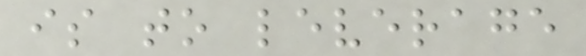is to leverage
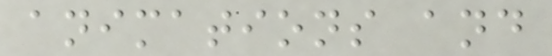animations and
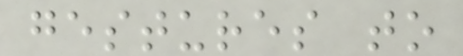gestures to
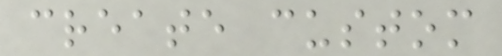create custom
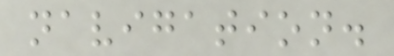navigation.
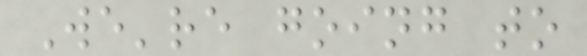We're going to
